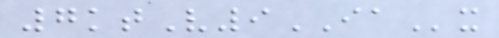7ktV9IAx
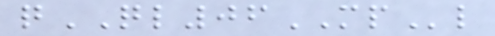qQL06MPl
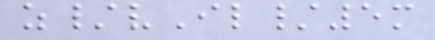z/vIl/5m
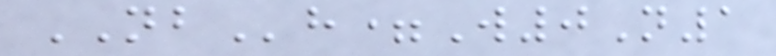NBh=W0N1
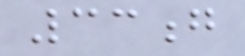33g
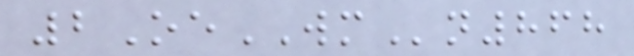2OeWMn868
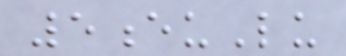5euLu
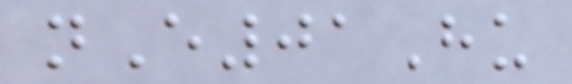nE01Hu
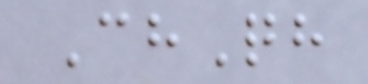ChQh
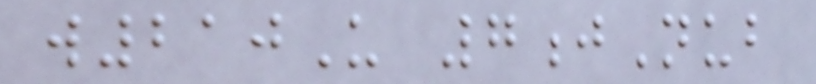w210U 7jNub
